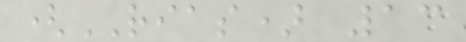(RIAS) 13
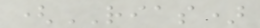(RIAS)
